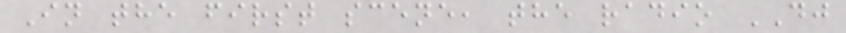In the first scene, the radio DJ
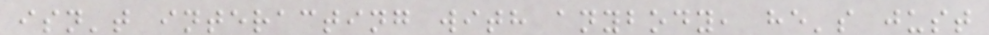isn't interacting with anybody, he's just
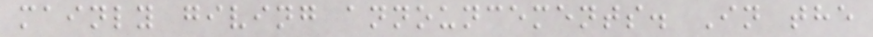mainly giving announcements. In the
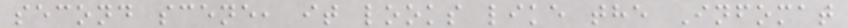second scene, it looks like the Infomat
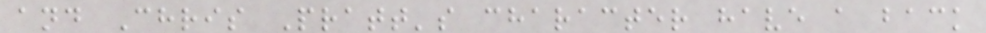and Chris Pratt's character have a back
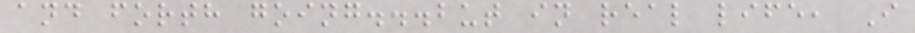and forth going...but in real life, I
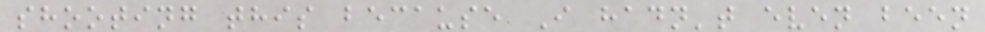shooting this because I hadn't even been
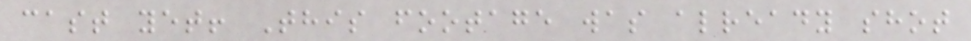cast yet! This footage was already shot
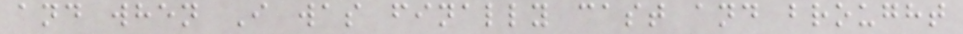and when I was finally cast and brought
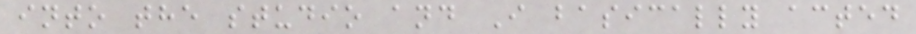into the studio and I basically acted
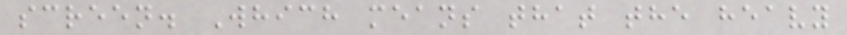screen. Which means that the heavy
